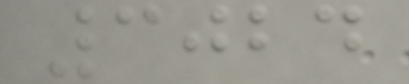3024
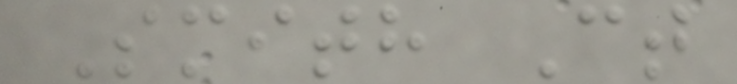Smith Ct
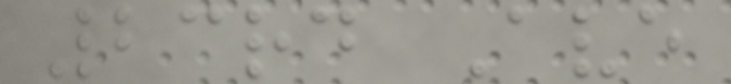23rd Ave
